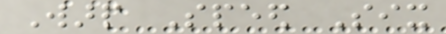Warp Speed Six
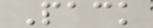Pack
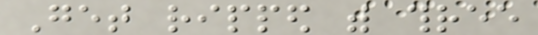Get ripped with three
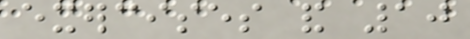exercises and 10
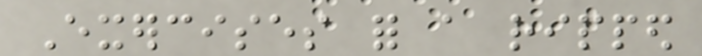Exercises for a ripped
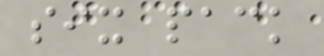six pack
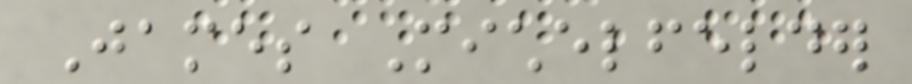James Michelfelder
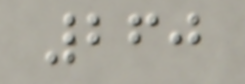260
